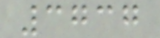3737
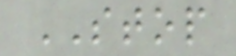STOP
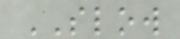SLOW
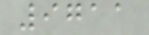9711
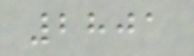2801
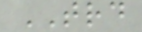TRD
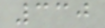330
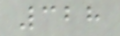328
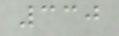330
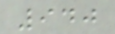940
